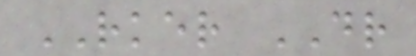RKER DR
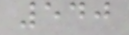540
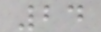24
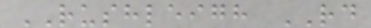RUSHLEIGH RD
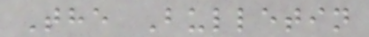The Bulletin
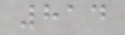814
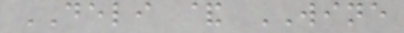DELI & WINE
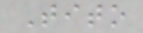Tito
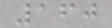160
